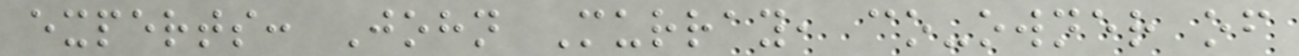experts: John Murray, co-owner of
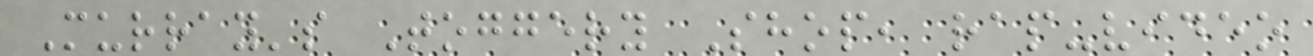Murray's Toggery Shop, rap-video
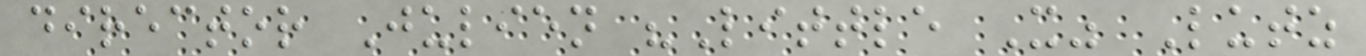director Julien "Little X" Lutz
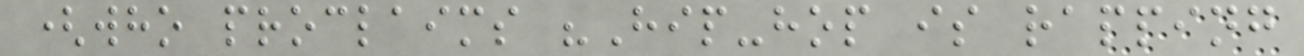(who proclaims "Hip-hop is rapping
